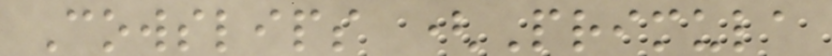Cowslips (Primula
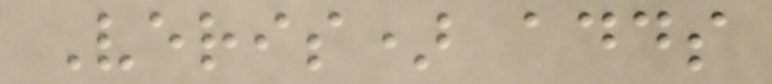Veris) adds
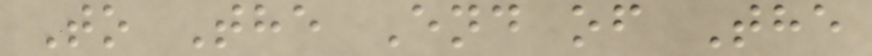To The End of The
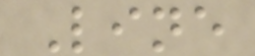Line
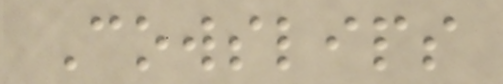Cowslips
